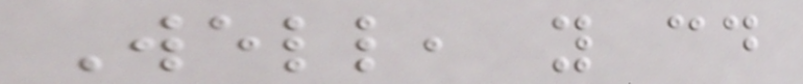Well, you could
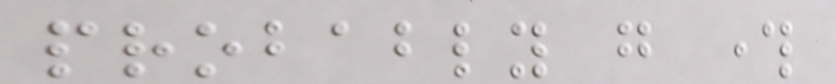probably go through
